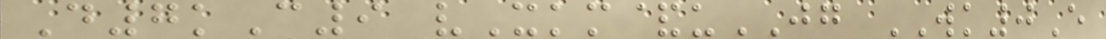D7kC9 vXkm&uJG WK0E
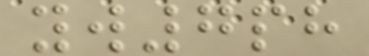yw7ph
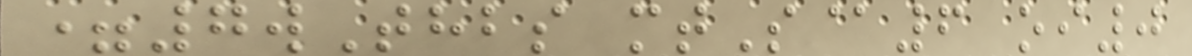=7wThbs mtS@6 oi0
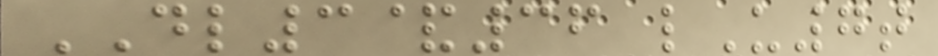DL3&36 lU7t
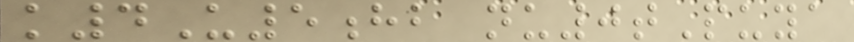k4U5hb nu0tPuya
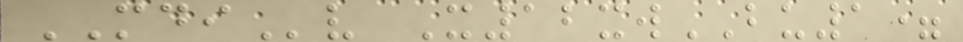MDIv X12xwBU1=
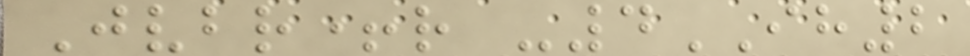Jvbr+r -4IH2
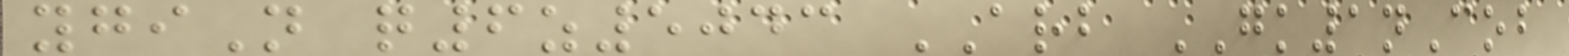ygiN q6z5043 ARB GK1nCob
